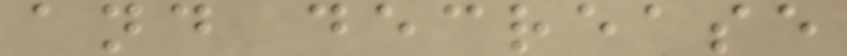and decrease
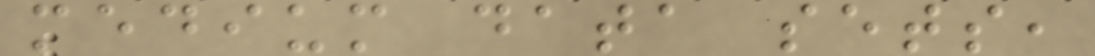medium data sets,
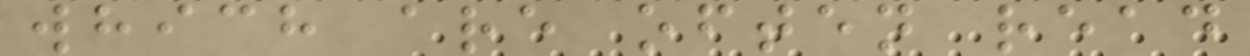which are often read
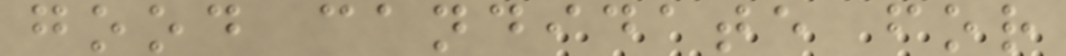good candidate for
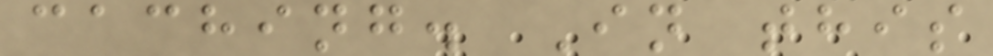caching. In this
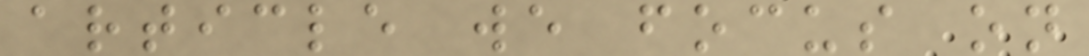article we focus on
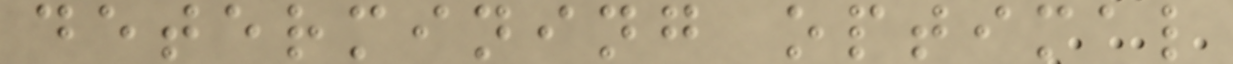determining optimal
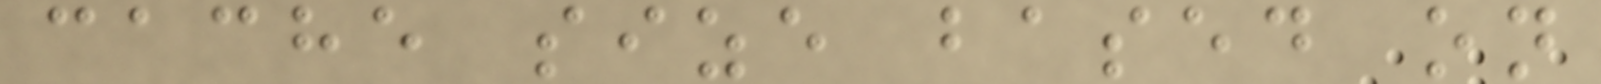cache size based on
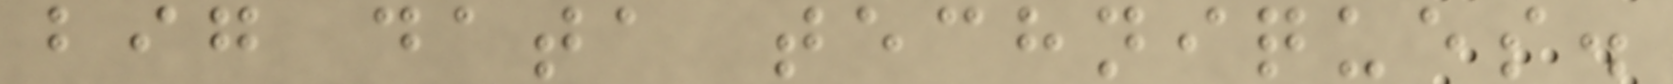big data techniques.
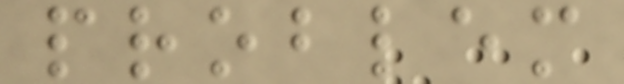problem
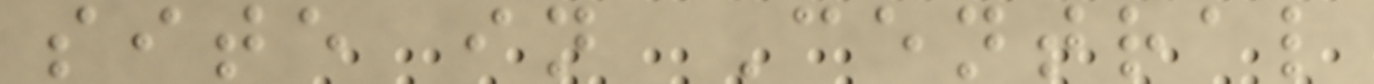site in Central
